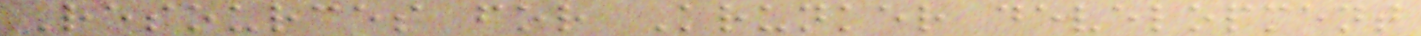Resources for Krunker development
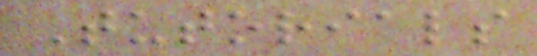Tutorials
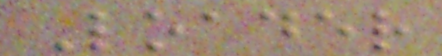Loader
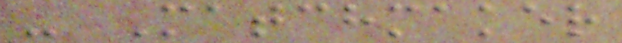- Matchmaker
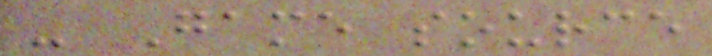- Game source
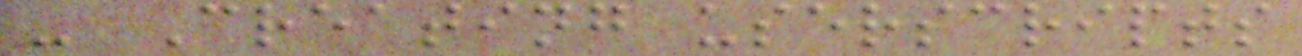- Creating userscripts
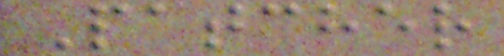Patcher
